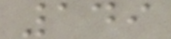149
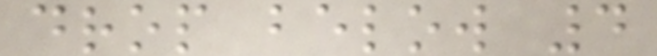drop below 4
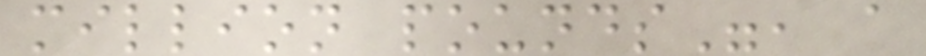million pounds", a
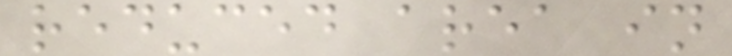reduced area in
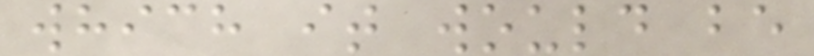which it would be
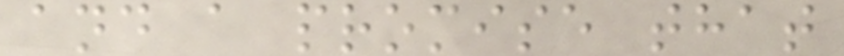and a promise that
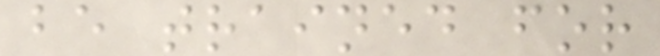be trained for
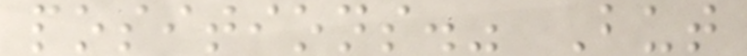positions." But
